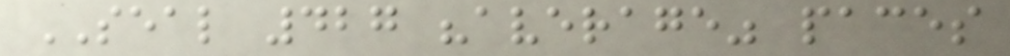SEAL 427 "average" paces
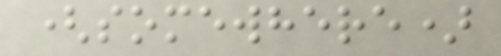(somewhere)
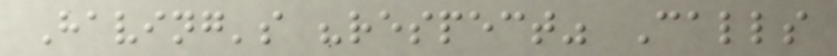Having's "respect" Calls
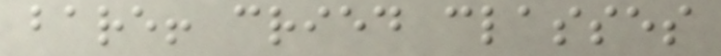bare! cried classes
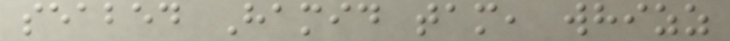seabed Hamid tam, whizz
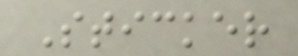Sticker
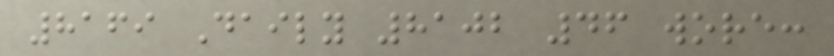8169 Daily 8102 46 wore:
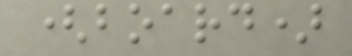(board)
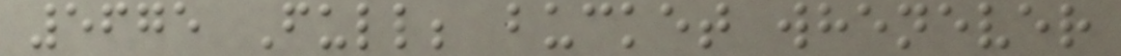5675 Full; bucket whenever
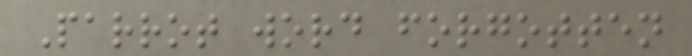Parrot word forgotten
